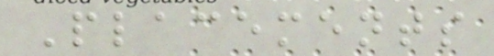Placements
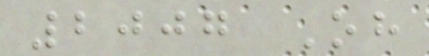2007 Oh
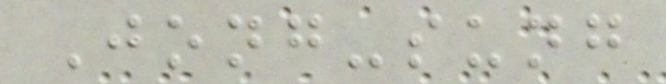Jong-sung
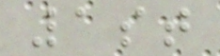1st
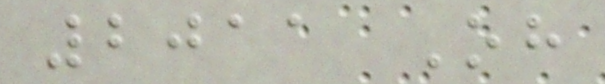2011 Oh
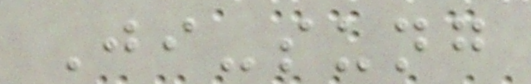Ji-sung
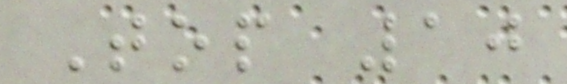Top 10
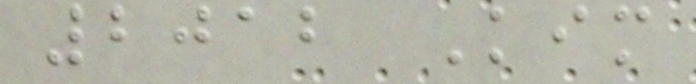2012 Kim
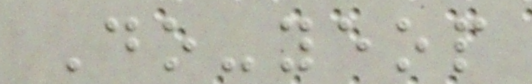Do-yeop
